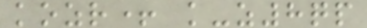kozr+ k-z8qp
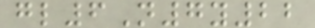gl6N7y22
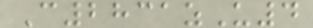C2831zU4
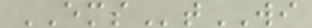EMStWI
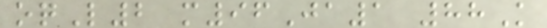oqL2 m96Ja1 88K
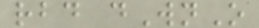rbd dWnO
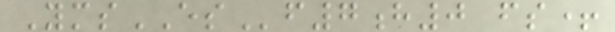YmsESf7h0 fs+
